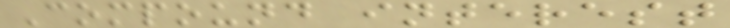Compound interest
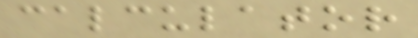calculator
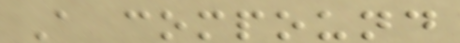A compound
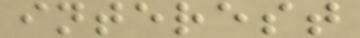interest
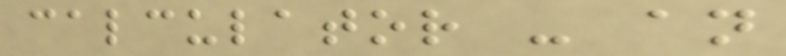calculator - an
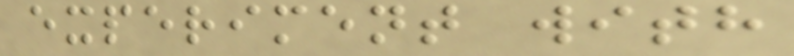experiment with
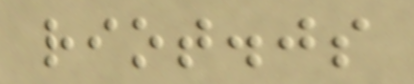riot.js
